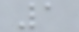1
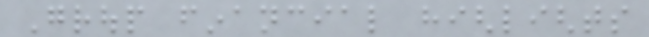Group financial highlights
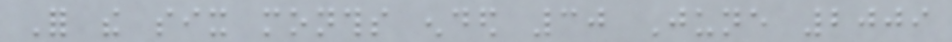For the six months ended 30 June 2009
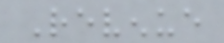Revenue
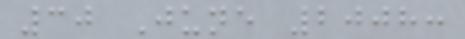30 June 2008:
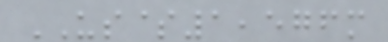US$1,576m
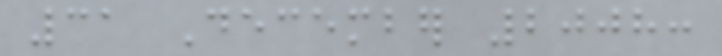31 December 2008:
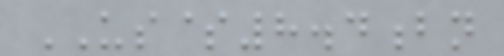US$8.4bn
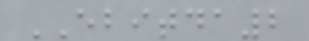EBITDA2
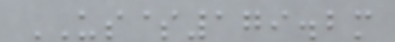US$179.2m
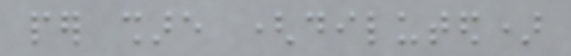per share (diluted)
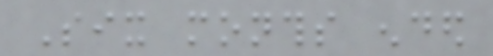Six months ended
